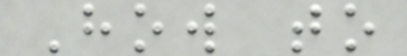How to
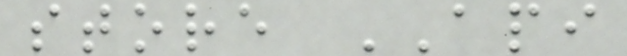store API
